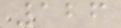126
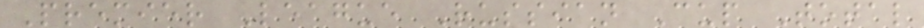Premier League Russian Cup Total
